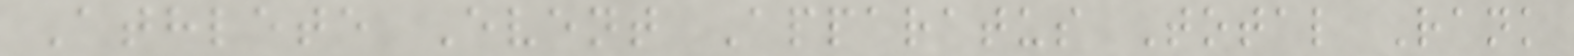Athlete Event Apparatus Total Rank
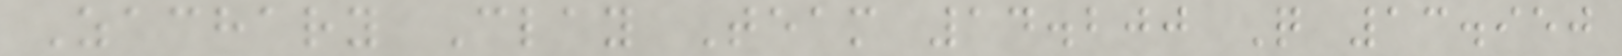Zachary Clay Team 14.200 Q 13.950
